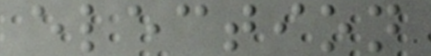election
